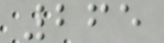265
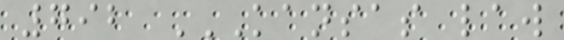792 KANSAS LAW
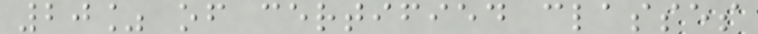20% of certified classes
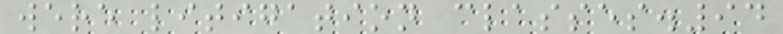were litigation classes.94
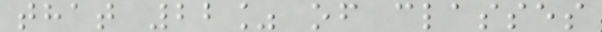that 22% of classes
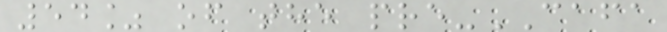54% of the pre-CAFA
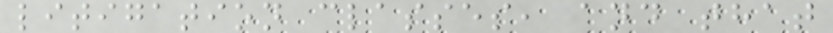litigation classes, and that
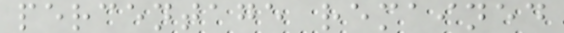percentage remained
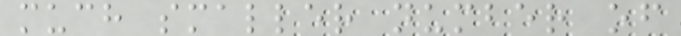much smaller number of
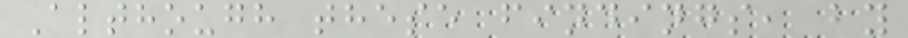Although these findings, by
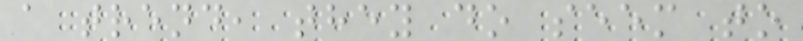a trend, they do seem to
